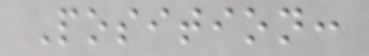Position:
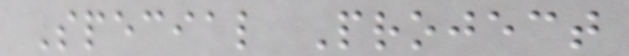Special Project
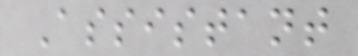Assistant
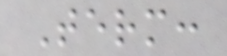Term:
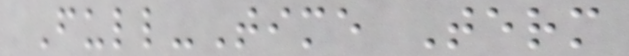Full-Time Term
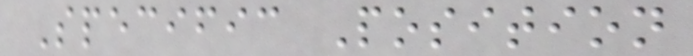Specific Position
